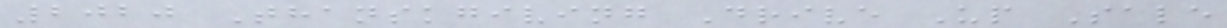2020 Thanskgiving Drive Up Sale
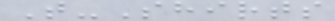T-Shirts
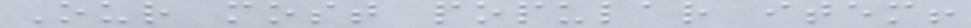Our most popular item!
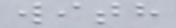with
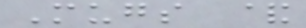Mugs &
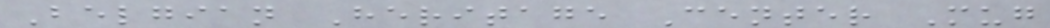Belgian Heritage Center Mug
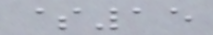$15
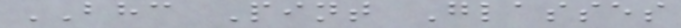BHC Pint Glasses
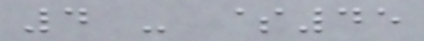4 - $45
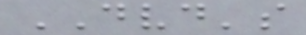DVD's
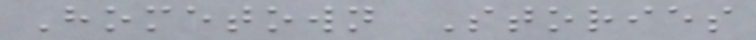Hometown Stories
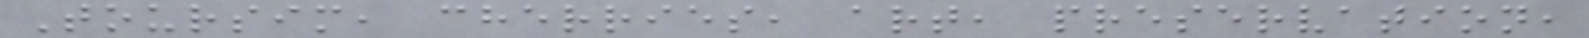Toursim, cherries, art, preservation,
